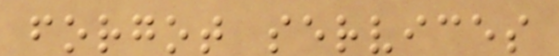forgot services
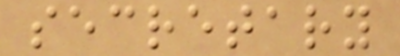secretary
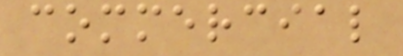commercial
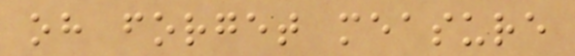oh forget measure
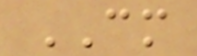CM
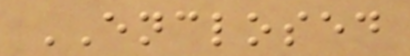ENCLOSED
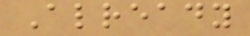Already
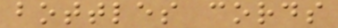bottles cords
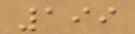199
